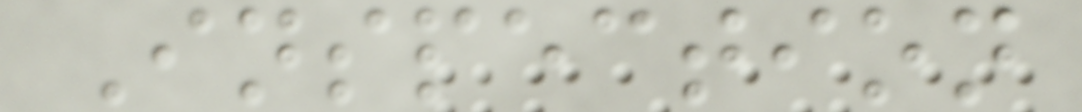Inspection
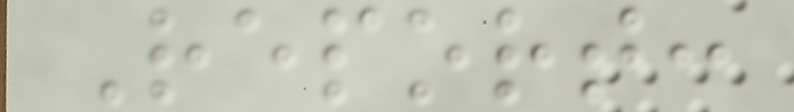Report:
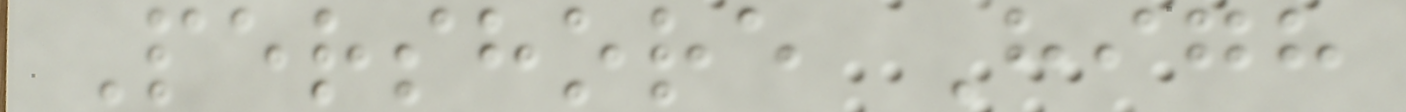Pershore High
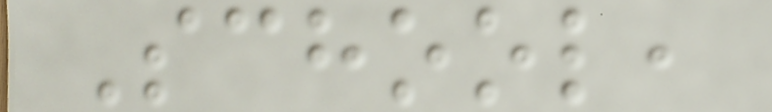School,
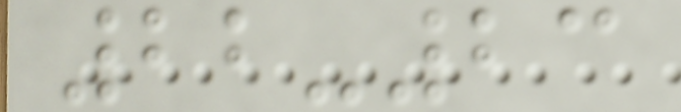22-23
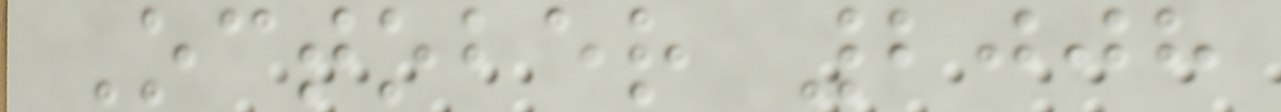October 2008
